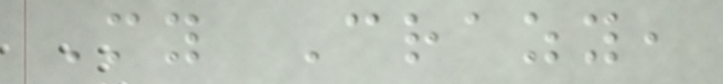My Crazy,
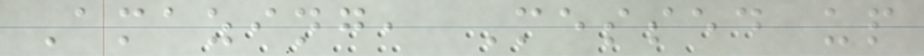Amazing, Messed up
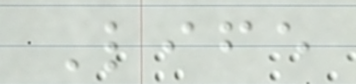Life
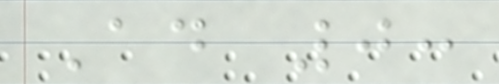Ad 0:
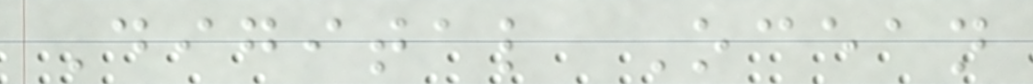Digital Ocean
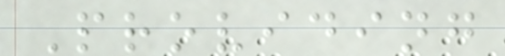Providing
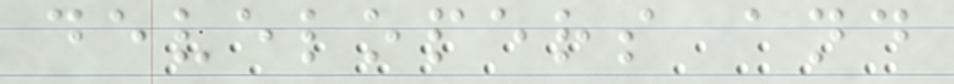developers and
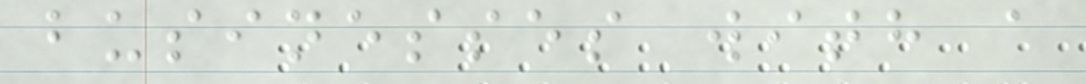businesses with a
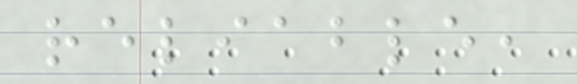reliable,
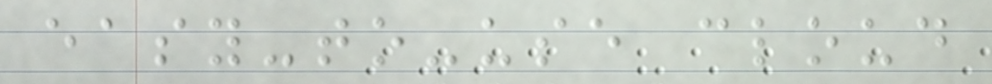easy-to-use cloud
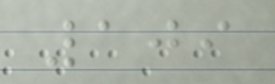109
